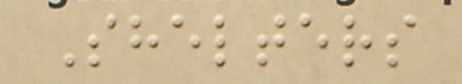Shelters
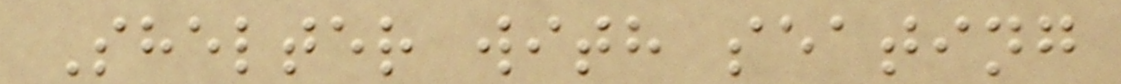Shelter with seating
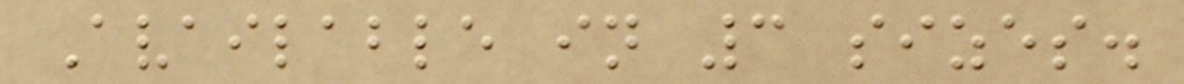Available in 3 sizes.
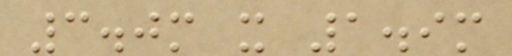3.0m x 1.9m
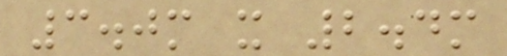3.0m x 2.4m
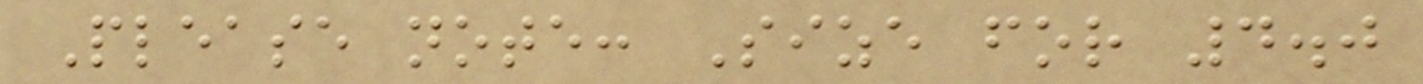Please note: Size for 4.0
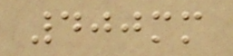400mm
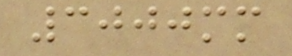3000mm
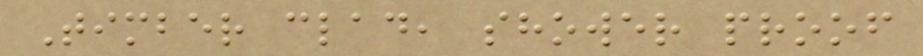Timber clad, shower proof
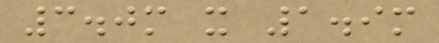3.0m x 1.9m
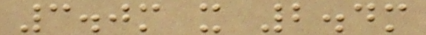3.0m x 2.4m
